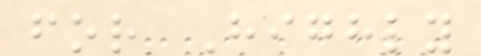for Highly
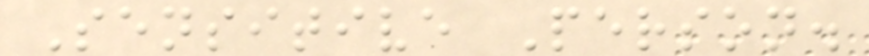Sensitive Person.
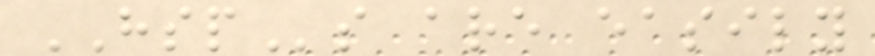HSPs are easily
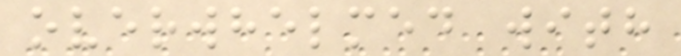overwhelmed with
